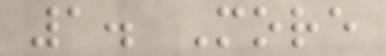1. More
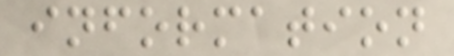information
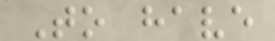To have
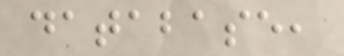database,
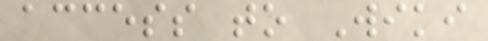access to Wiki
